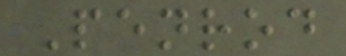Penrod
